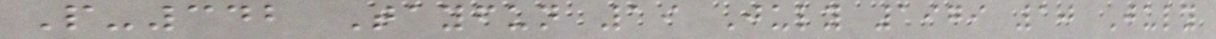P-342 Tayfun 19 July 1979 10 July
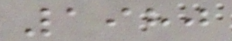1980
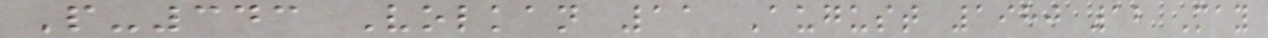P-343 Volkan 11 August 1980 12 May
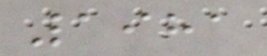1981
